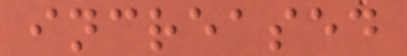increased
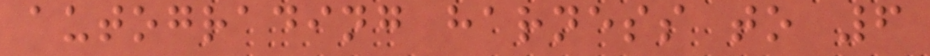autograding harness to 6
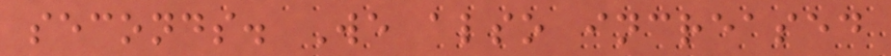seconds. We also increased
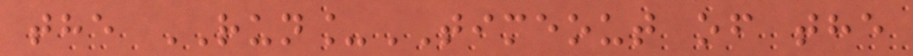the RUN_TIMEOUT of the
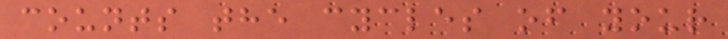counts the cycles of your
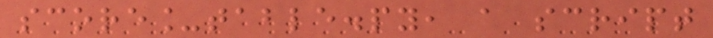score_table.py, a script
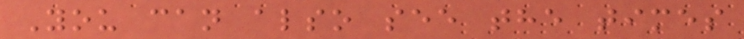You can also see the times
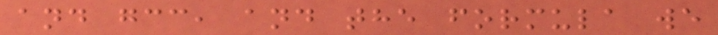and gcc, and the formula we
